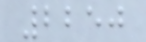2250
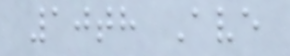10th Ave
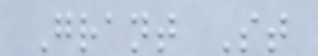Grant St
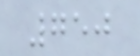750
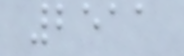2511
